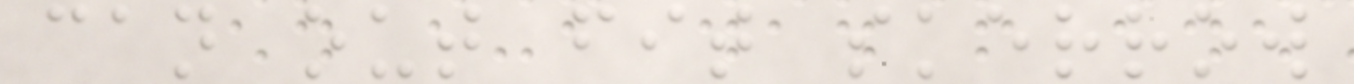can out fit skerrow
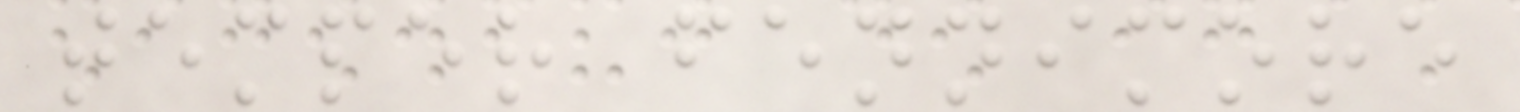temper fennimore
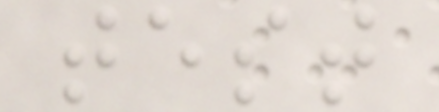test
